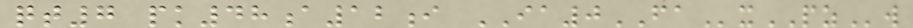qt7 pk48a12i IA0FAxPZw
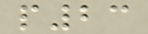p23
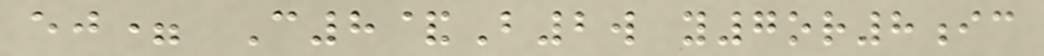ej= C8&B2w y7or8ic
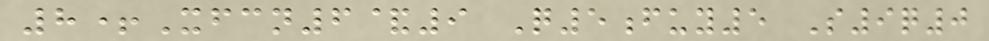8+Xfcn6&9 Q5fuy5 S9q0
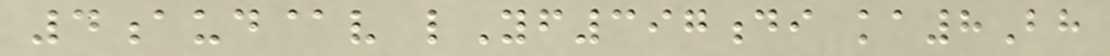4aud@v lYf397di ka8Bh
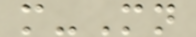m-Mn
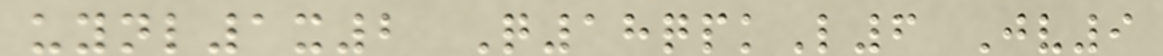uynl1x2 Q18qpkL6 Jv9
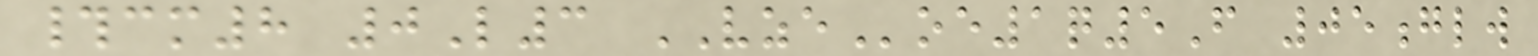#cm8 0L3 VZEoe1q5F 05glw
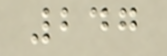247
